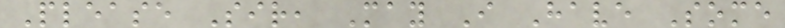Please Sir, May I Have Some
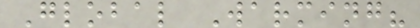Global Warming?
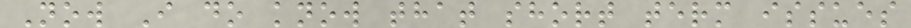Now I do know that short term issues
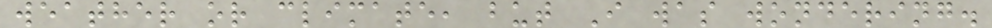weather or climate, but I was wondering.
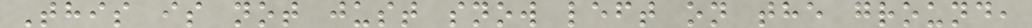This is not just snow left on the ground,
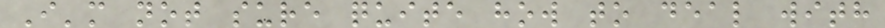I'm not sure quite how to deal with
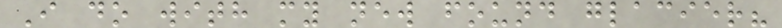I do with my new found glacier?
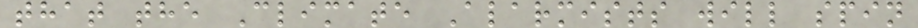that the Climate Alarmists will spin
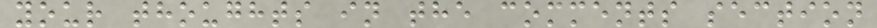your thoughts in the comments section
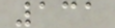131
